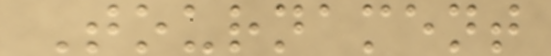Tournament
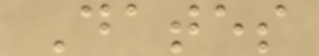Dates
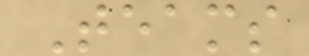Teams
